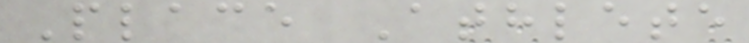Place Athlete
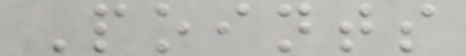Points
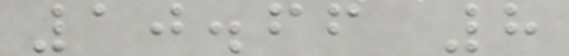10.66 8
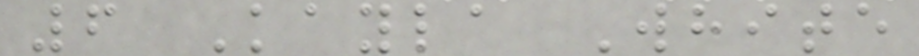6 Kayla White
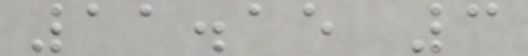11.15 3
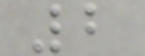2
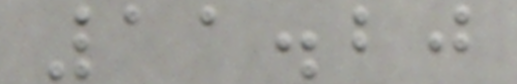11.20
